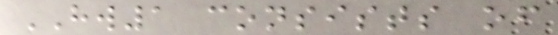HW1 consists of
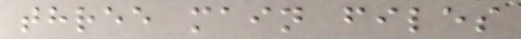three main files
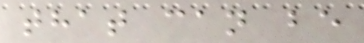that can be
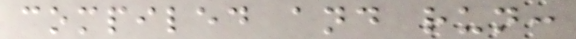compiled and run:
